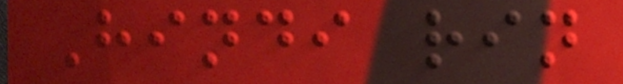Hindi rin
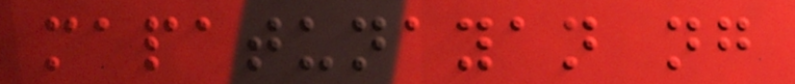mapatunayan ng
